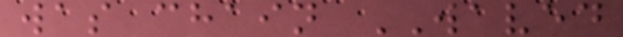was chain WAVED
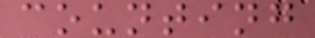counting
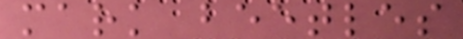mark beetles
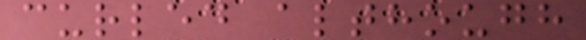curled although
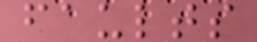faults
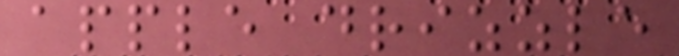apple drizzle
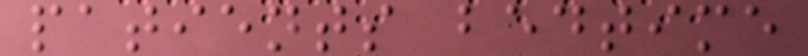patients bedtime
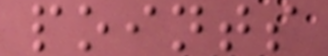points
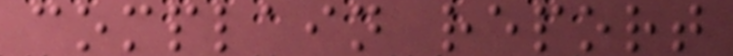complain report
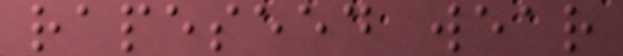rapeseed wear
